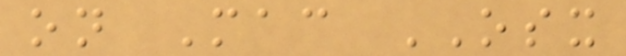on Mac OSX
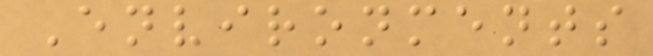Environments
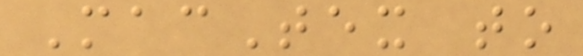MacTex to
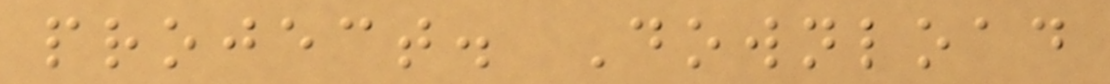project. Download
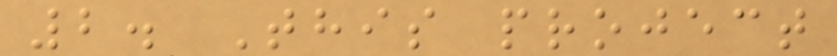2. This project
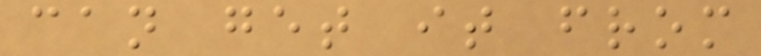can get it from
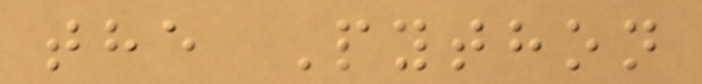the Python
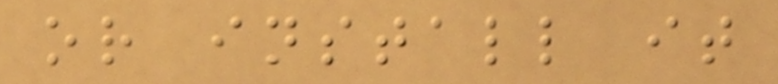or install it
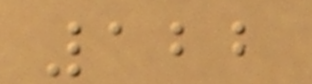122
